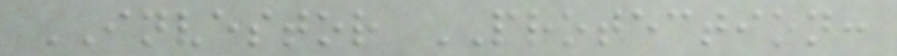INVESTOR PROTECTION:
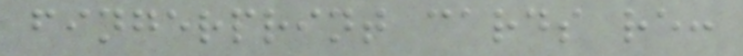fingerprint cards re:
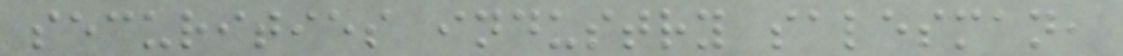securities industry salesman,
